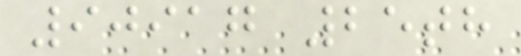90917 25th
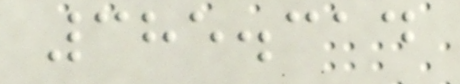385.314
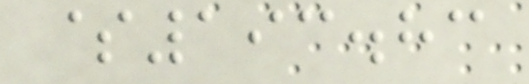$193.83
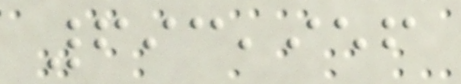693,956
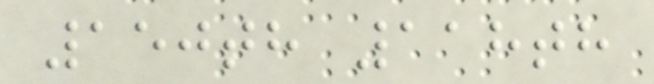150th 118th
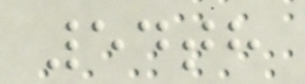54th
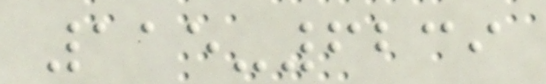115-6239
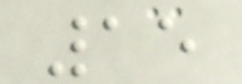15
